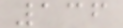136
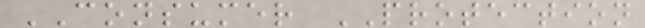CONSUMER PROTECTION
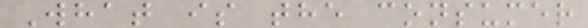What is the consumer
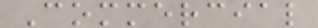Commercial
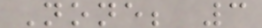None; 3
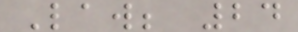Law; 24
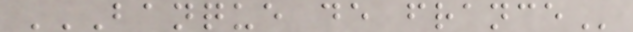BANQUE DE FRANCE
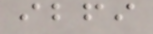ibfi
